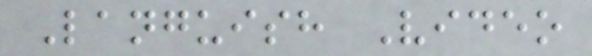Languish Video
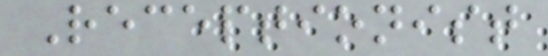Receptionist
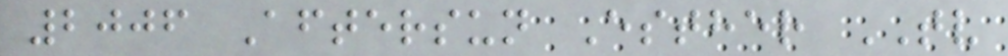2006 Aftersun Esther TV
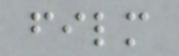film
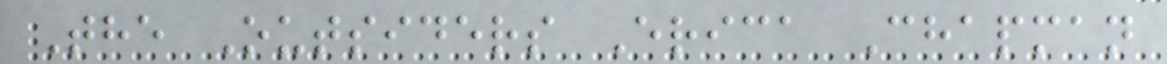The Outsiders Erica Chapman
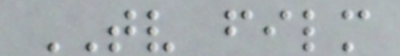TV film
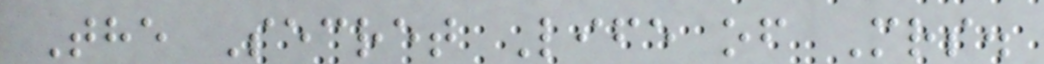The Secret Life of Mrs.
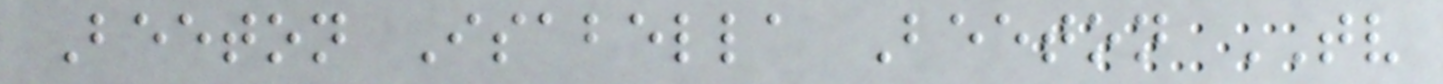Beeton Isabella Beeton TV
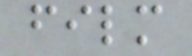film
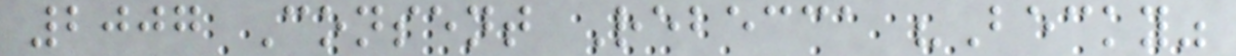2007 Consent Rebecca "Becky"
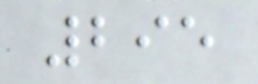295
